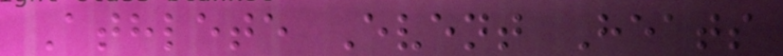Athlete Event Heats
